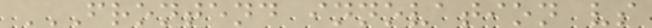FRONTEND INNOVATION VS
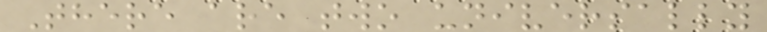There are two universally
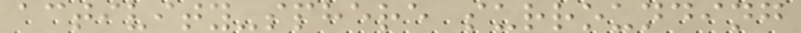activity-sphere surrounding
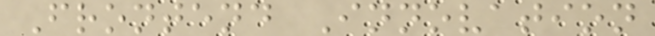Frontend Innovation
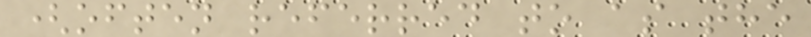(often referred to as the
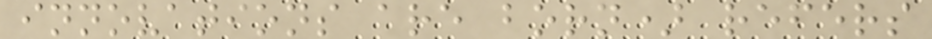innovations are born) refers
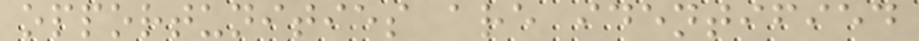opportunities are identified
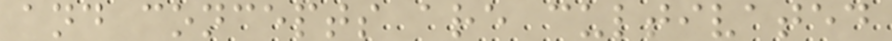and concepts are cultivated
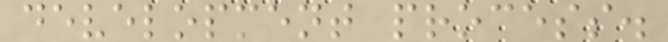development process.
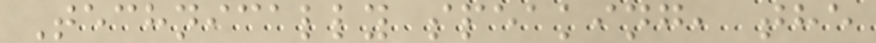Technically speaking, the
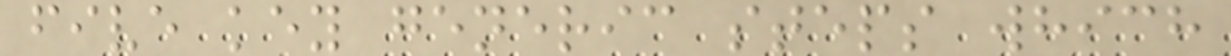five key generic steps which
